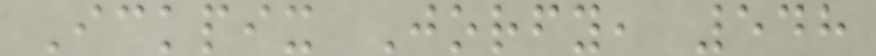Ickpix Jorfy, 548
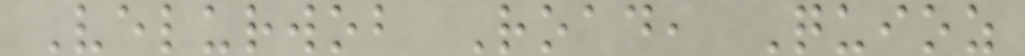Velurwob Road, Quioz
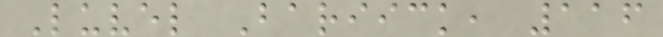Luvel Bariick, 116
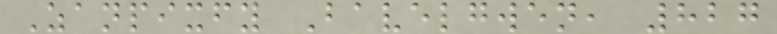Zanpixfy Bavelgwen, 827
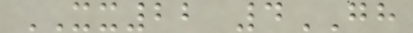XX22 4GH
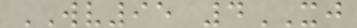WV95 4XJ
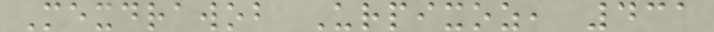Mexdrawob Urpixoz, 431
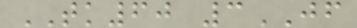TK60 3JF
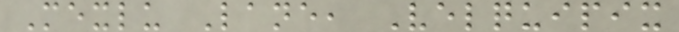Mexlu Lane, Velquipix
